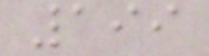199
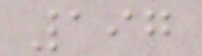197
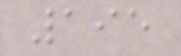195
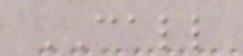CALL
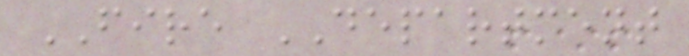FIRE DEPARTMENT
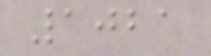1021
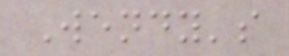Wendy's
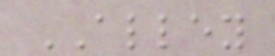ALLEY
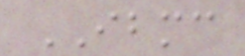IBMC
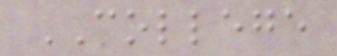COLLEGE
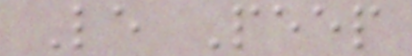Le Peep
